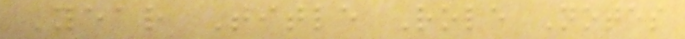Year Title Role Notes
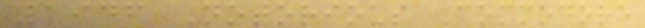1946 Notorious Commodore
